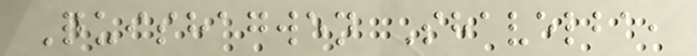Quishagwen Shavelba,
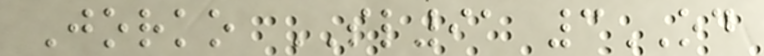Jorko SL91 3OD
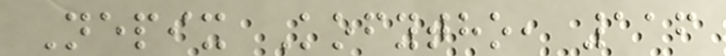Nepix Kofytho, 116
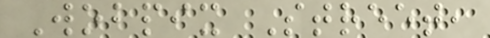Wobpix Street,
